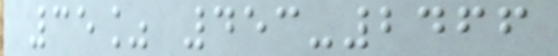35% 453-2466
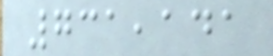731,141
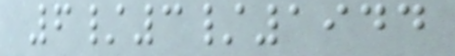6/3/1944
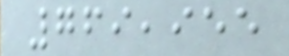769,955
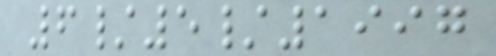6/5/1997
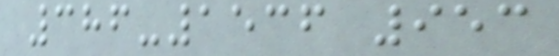386-1536 953
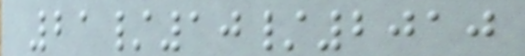21/10/2010
